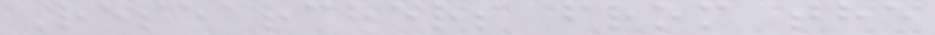Researchers from the
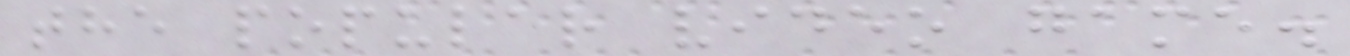the popular video game.
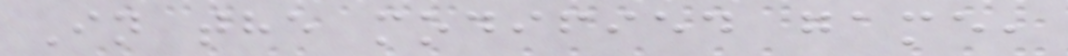In the modified game,
